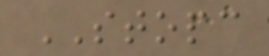STOPC
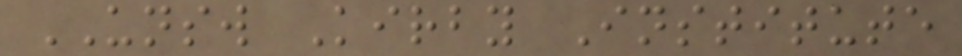UNSW Kirby Institute
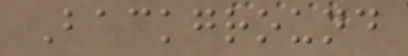Background
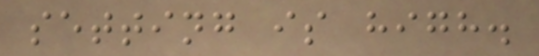setting is high.
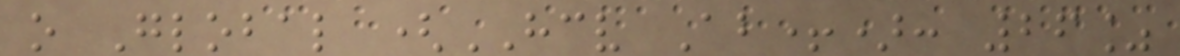o Global (HCV Ab+): 26%
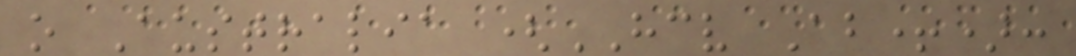o Australia (HCV Ab+):
